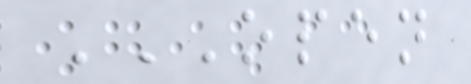OPEN
